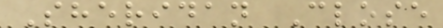Sheridan Close
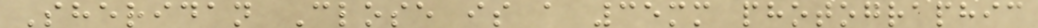Sheridan Close is a 35mm photographic
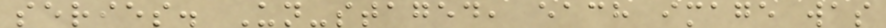series. Un-staged, each image was
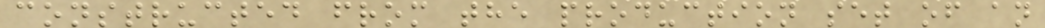constructed from the production set of an
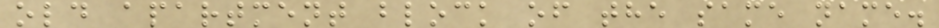old apartment block of the same name.
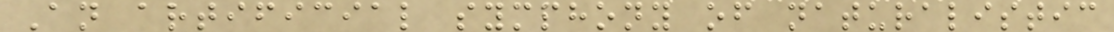An artificial symphony of naturalistic
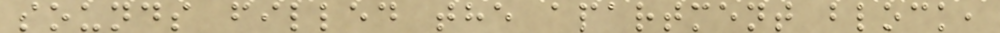sounds filled the apartment block,
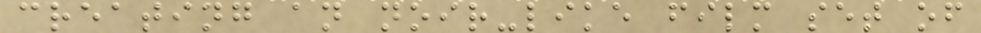creating an noir-like film set of
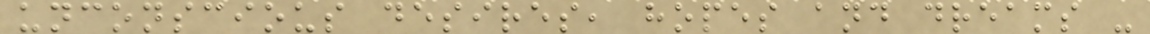unconscious desires, hopes and dreams -
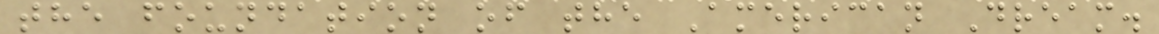the foundation of the American Dream.
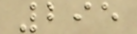295
